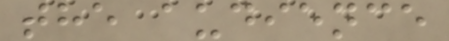the audience
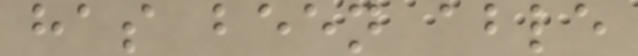has been able
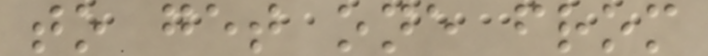to get one from
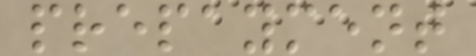prepayment
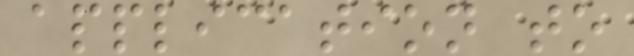application to
